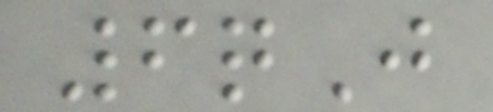6qJ
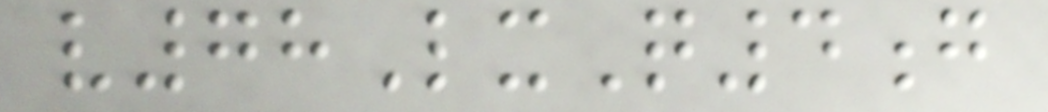v78LxQ4g
